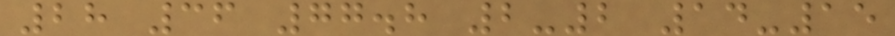28 36 77.8 2-2 14-15
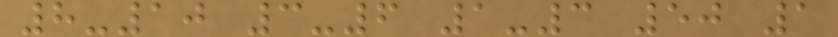8-10 3-6 1-3 50 1
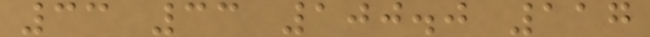33 33 100.0 117
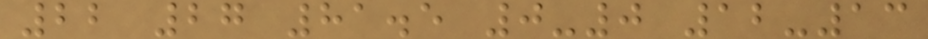22 27 81.5 0-0 12-13
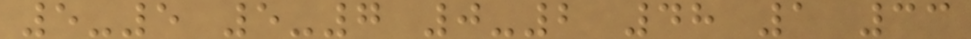5-5 5-7 0-2 48 1 33
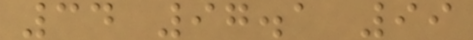34 97.1 99
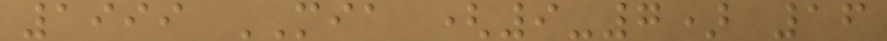1999 MIA (9-7) 16
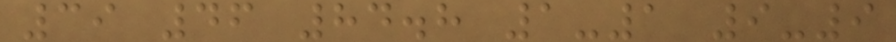39 46 84.8 1-1 9-9
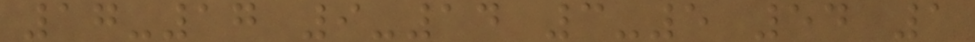17-17 9-14 3-5 54 1
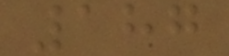187
